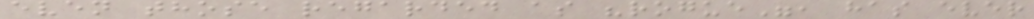even those regarded as "rogue", has ever
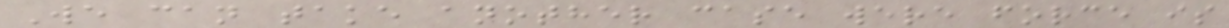We can take another case were force is
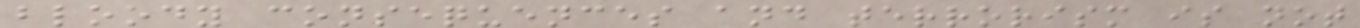bloody consequences and terrorism is not
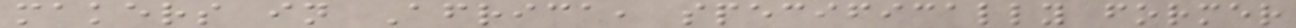makers in Africa, specifically former
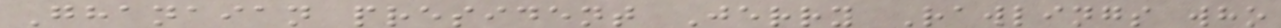Ghanaian president Jerry Rawlings who
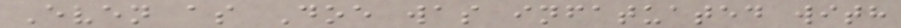Even as Doe was infatuated with
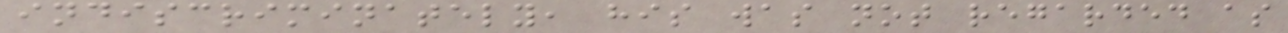indiscriminately, his was not regarded as
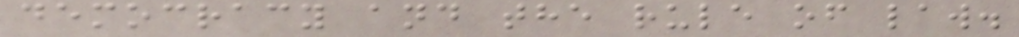democracy and the rule of law.
